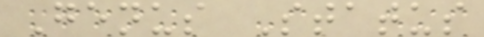Genus Status
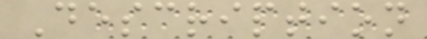Description
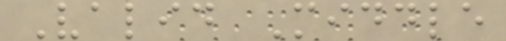Valid Middle
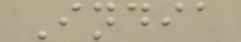India
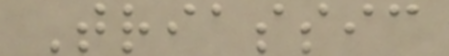Triassic
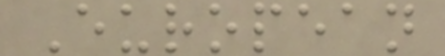European
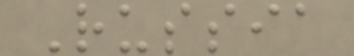Russia
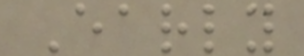Early
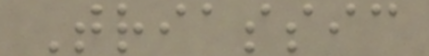Triassic
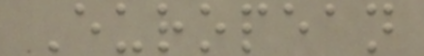European
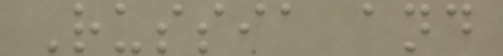Russia and
